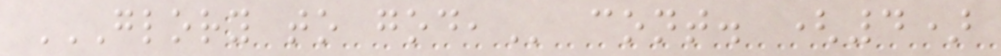GLORY TO GOD, cont. (4)
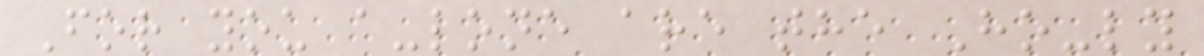For you a-lone are the Ho-ly
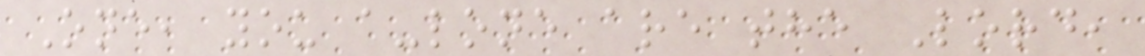One, you a-lone are the Lord,
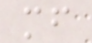mf
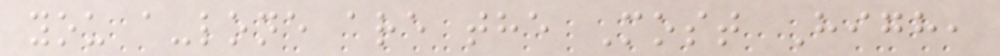you a-lone are the Most High,
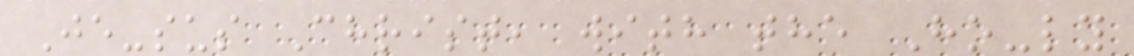Je-sus Christ, with the Ho-ly
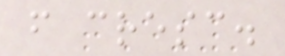f cresc.
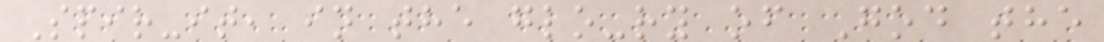Spir-it, in the glo-ry of God the
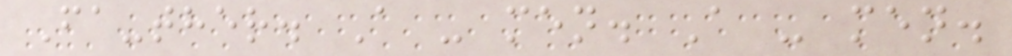Fa-ther. A - men. A - men.
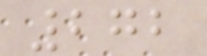272
